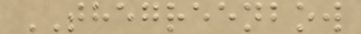THEGREENBOW
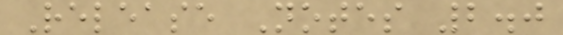Release Notes 2.0
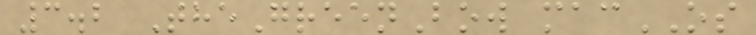3.2 TheGreenBow macOS
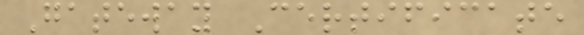Gateway Certificate
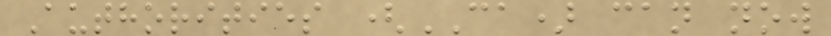Authorities (CA) can now
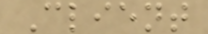Client
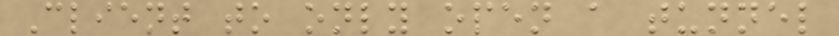Client to only open a tunnel
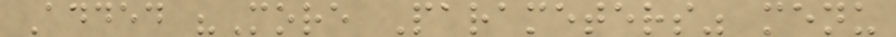Added "More Parameters" menu
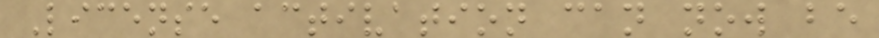License activation can now be
